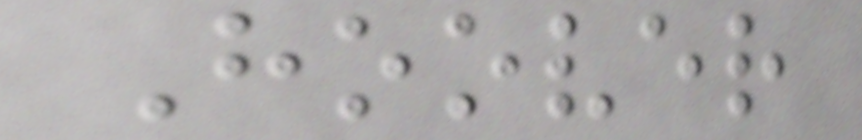Hoover
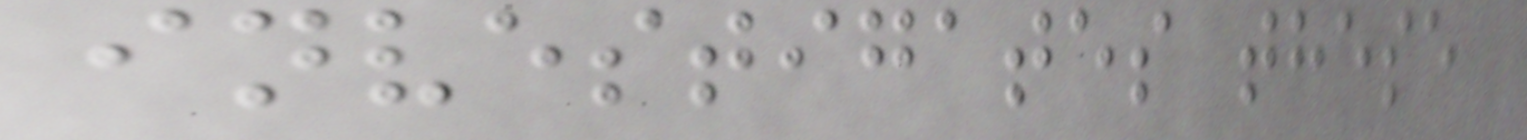investigates these
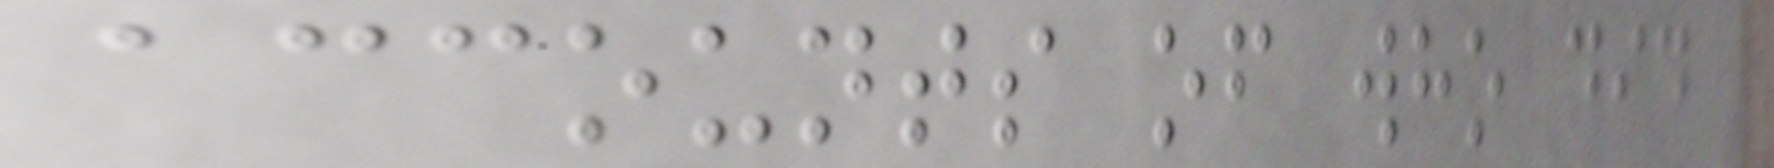accounts of who did
